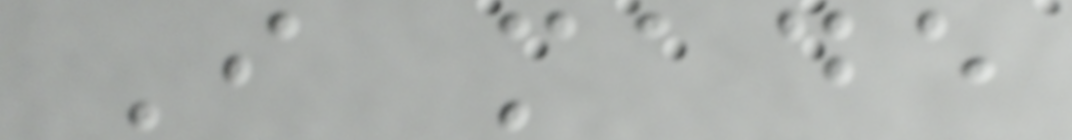I made
